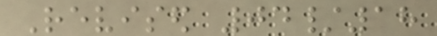Revised 04/18
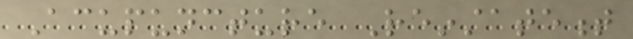Acupuncture Reinstatement
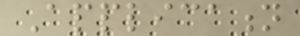Application
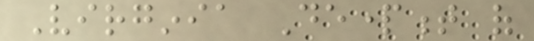Virginia Department of
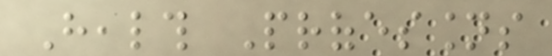Health Professions
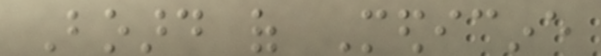Board of Medicine
